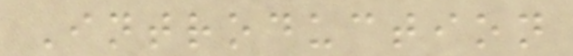Introduction
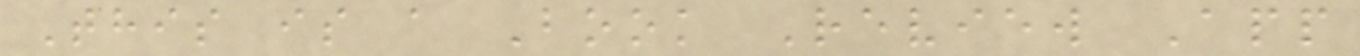This is a Book Review App
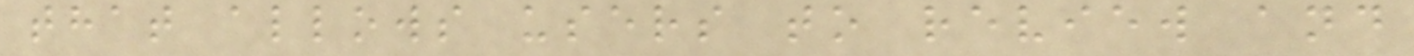that allows users to review and
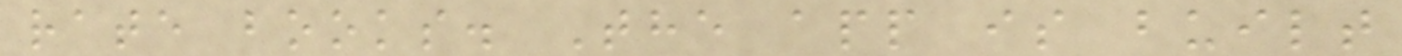rate books. The app is built
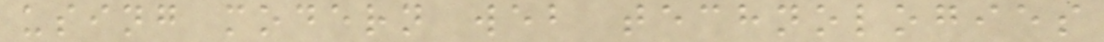using modern web technologies
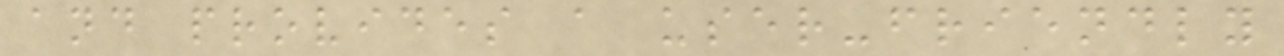and provides a user-friendly
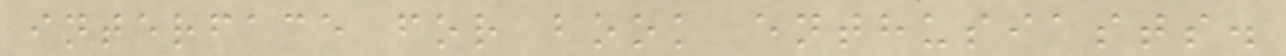interface for book enthusiasts.
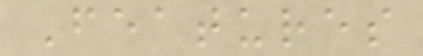Features
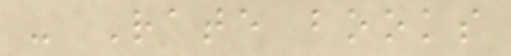- Rate books
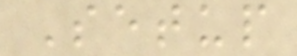Setup
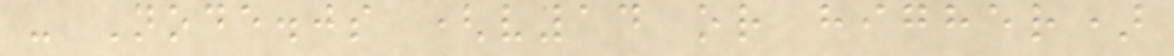- Node.js (v14 or higher)
